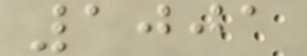1001
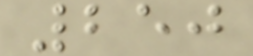250
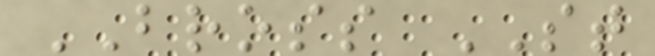BROSS ST
